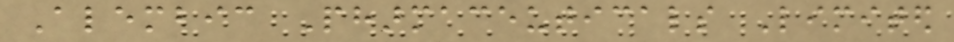Alembic Pharmaceuticals Limited
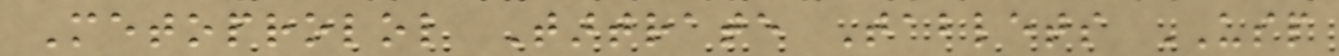Metoprolol Tartrate Tablets USP
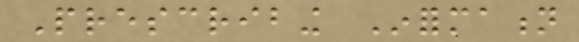Prescribing Information
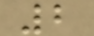2
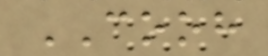COOH
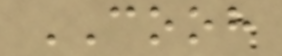COOH
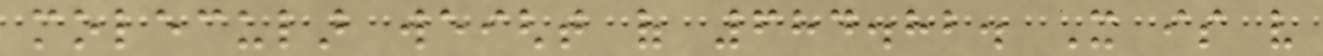molecular weight of 684.82. It is very
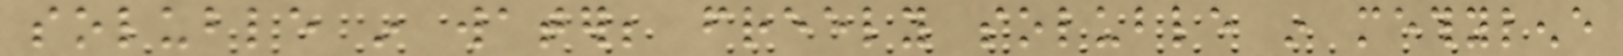soluble in water; freely soluble in methylene
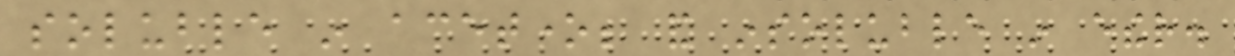soluble in acetone; and insoluble in ether.
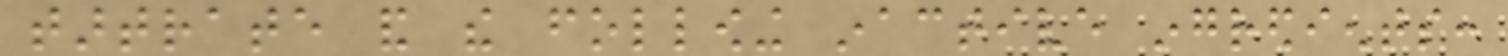tartrate and the following inactive ingredients:
